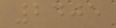2405
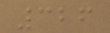326
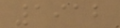1912
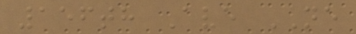156th Ave NE
